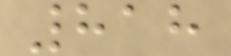818
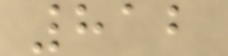812
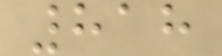818
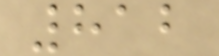812
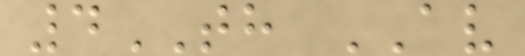4TH AV
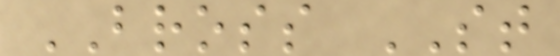BROSS ST
